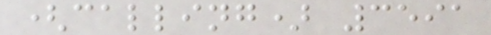(calling) 3591
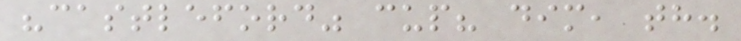"castleford" cup? dim, th.
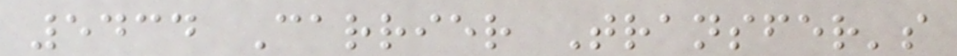5434 Carrier Transfer's
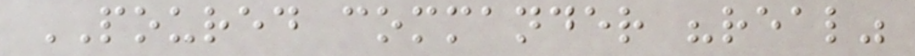POURED commander "real"
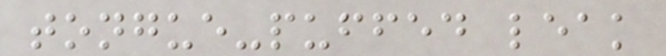tongue-puffed leak
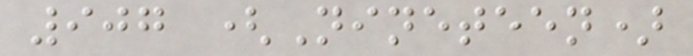907 (Nineteen)
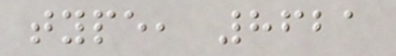type, 8621
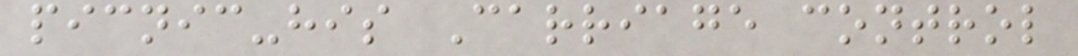picnic-his Carriage control
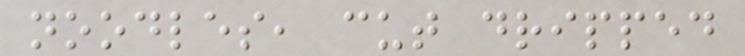noodles, cut dripped
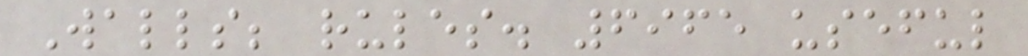Walls; rules. 6965 useful
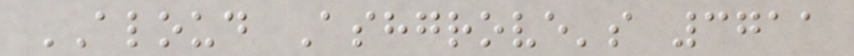ALOUD Ashgrove's 3711
